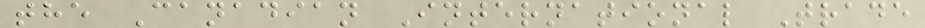the Canadian International Trade
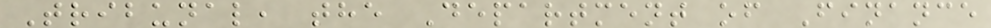Tribunal, the Department of Finance
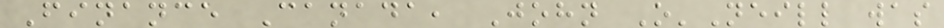Finance Canada, John O'Neill was
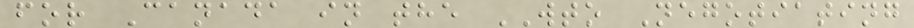for Canada in the WTO Negotiating
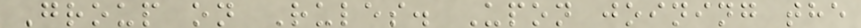Group on Rules. Upon joining the
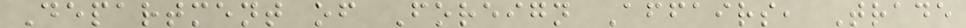Department of Foreign Affairs, Trade
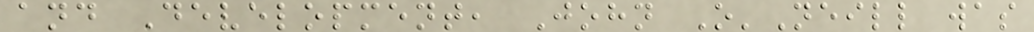and Development, John O'Neill was
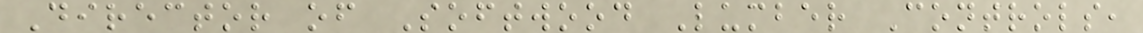Director of Softwood Lumber Controls,
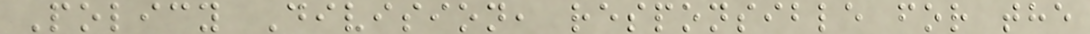Policy Division, responsible for the
